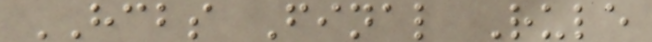HCBS Final Rule
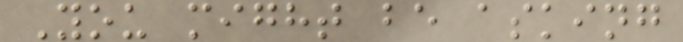You might be asking
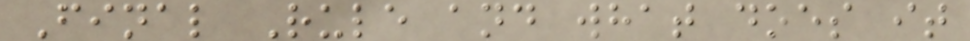Final Rule and what does it
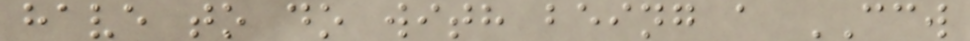have to do with being a CCW
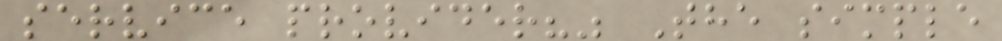service provider?" The simple
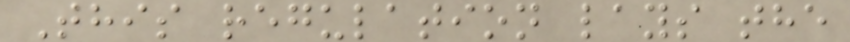This regulation lays the
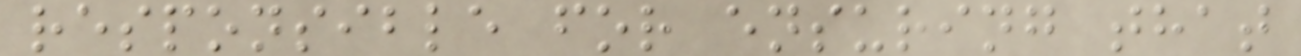responsible for ensuring that
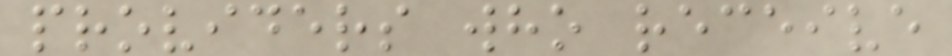providers who receive
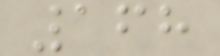168
